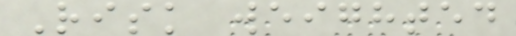Risk weighted
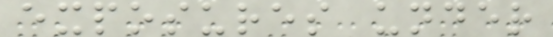exposures under
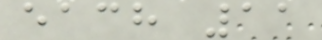each 11
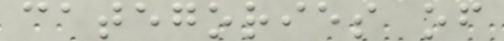categories of
